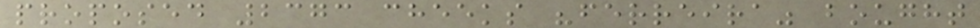proposed 2373 cheeks "ferreira" bought
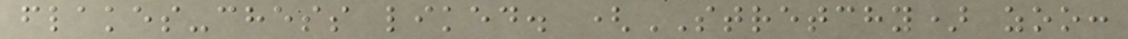flakes-chess liked. (STRETCHY) zoo:
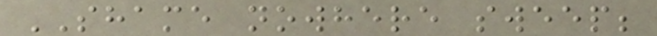SHAME nowhere sweep;
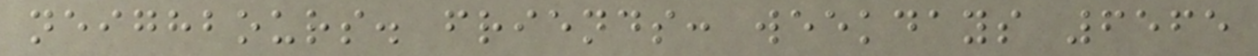neighbours. friends: weekdays 6565
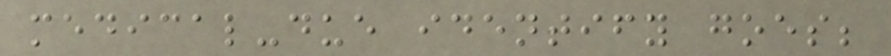medical-due identify goes;
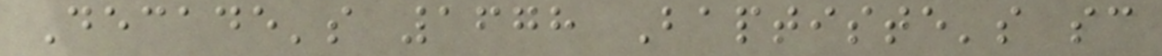Decade's 1678 Baptiste's sc
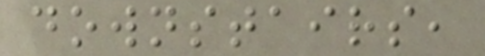downstairs,
